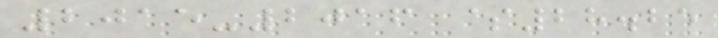2015-2016 $28.25
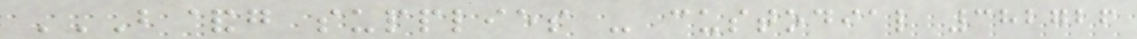B&G SUPPLIES - CUSTODIAL 382726
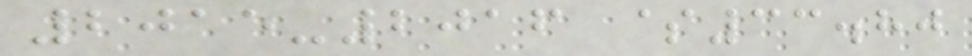2015-2016 $33.80
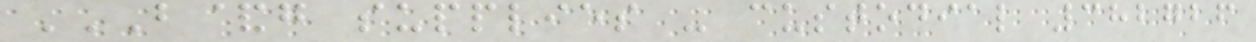B&G SUPPLIES - CUSTODIAL 382726
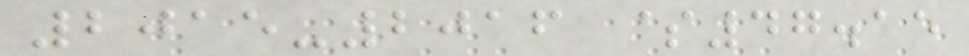2015-2016 $47.15
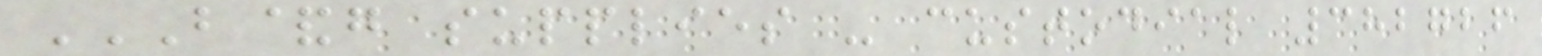B&G SUPPLIES - CUSTODIAL 382726
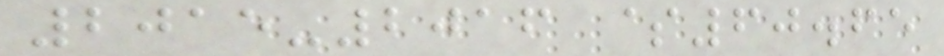2015-2016 $60.65
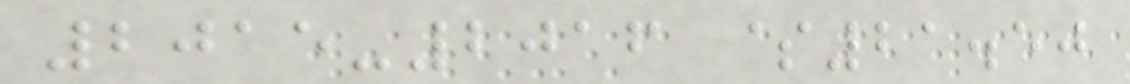2015-2016 $21.50
